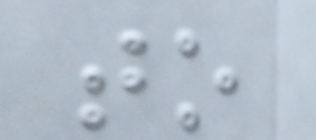to
